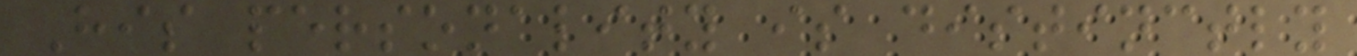His personality is distinctly
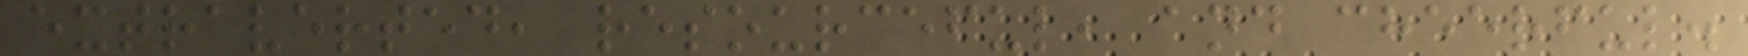extraverted, resourceful, and cheerful.
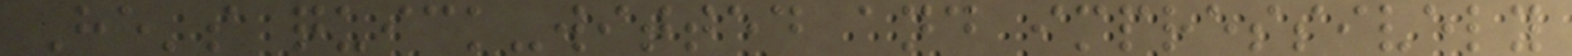He's quick-witted and impressively
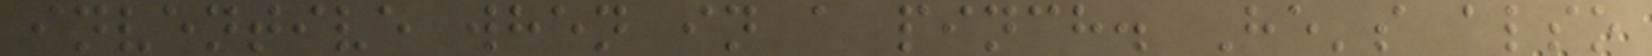inventive when in a pinch. He's also
